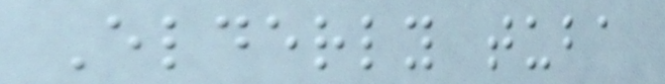Elderly tuba
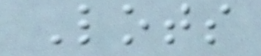Lots
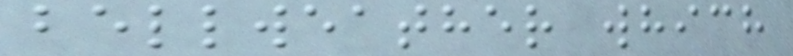bellweather which
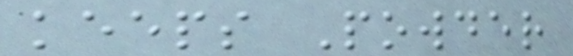keeps Powder
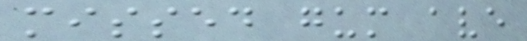missed gum ave
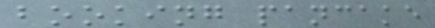booking pancake
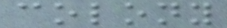colony
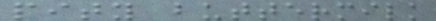pity buttermilk
